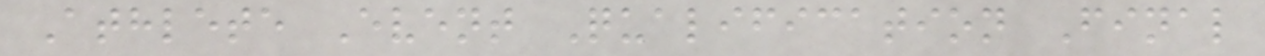Athlete Event Qualification Final
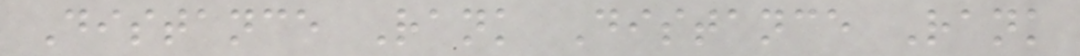Distance Rank Distance Rank
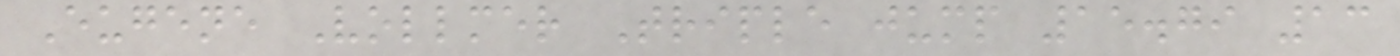Eugene Vollmer Triple jump 15.79 13
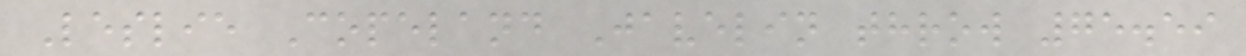Leslie Copeland Javelin throw 75.59
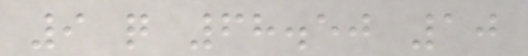9 q 68.50 10
